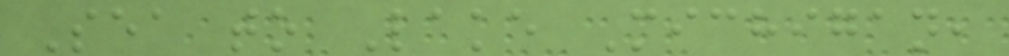Sea to Lake Michigan,
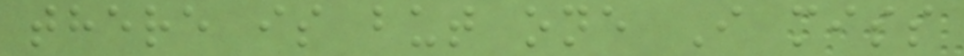there is but one I miss
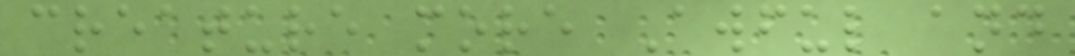creature more Awful and
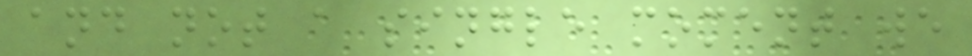and not a single moment we
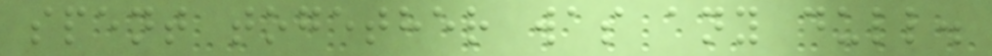spent together was any dull.
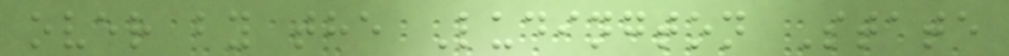over by the Ludington State
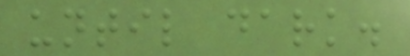until dark.
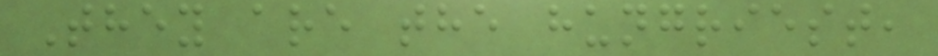They are the hungriest,
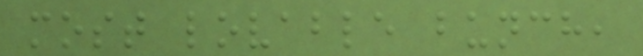most lovable bunch,
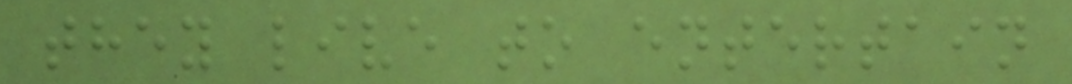they live to entertain
